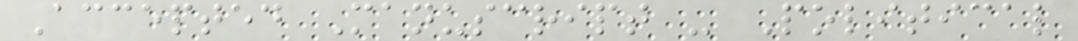Accepted Manuscript - Political
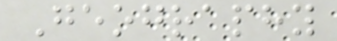Geography
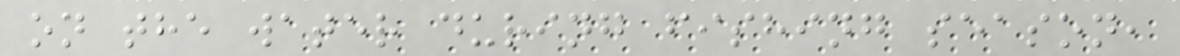on the water during fishing season,
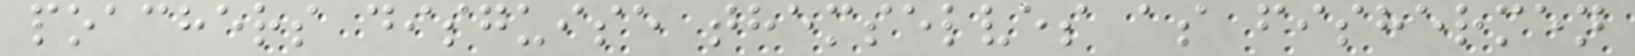poachers disguise themselves as fishermen
